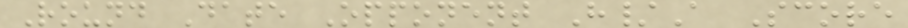Round Date Opponent H/A Score
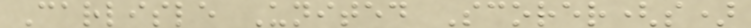Carlisle United Scorer(s)
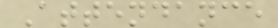Attendance
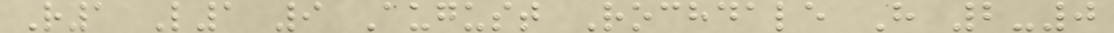R1 L1 9 August Rochdale H 2-0
